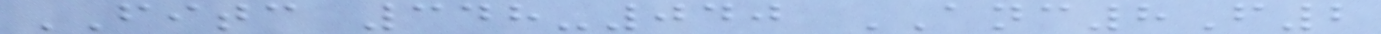FITC 348-040 ANC8F2
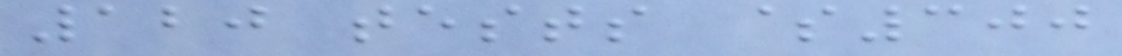120 tests $300
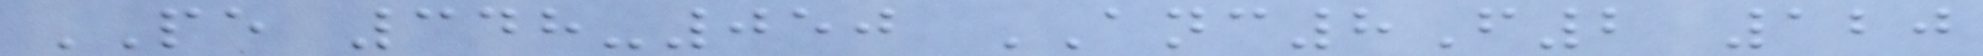PE 348-050 ANC8F2 120
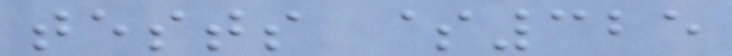tests $325
